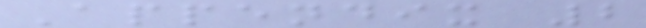Appendix 2
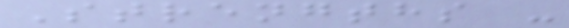Strengths -
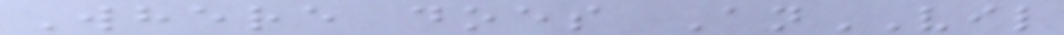Where does AnVIL
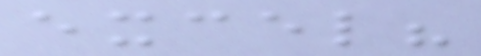excel?
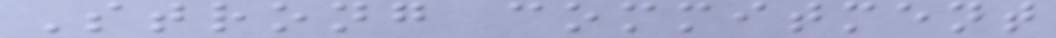Strong commitment
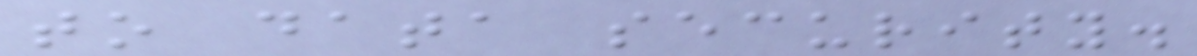to data security.
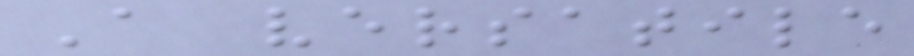A versatile
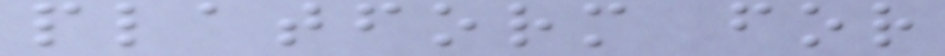platform for
